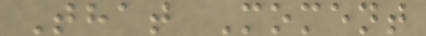That Moment
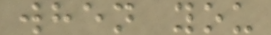when you
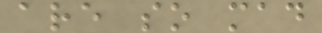are so mad
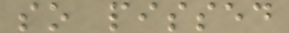so pissed
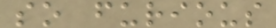so furious
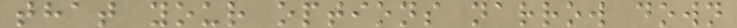that your options narrow down
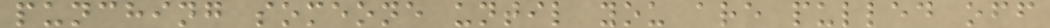punching someone until you are pulled off
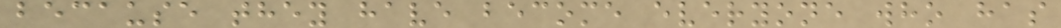because they have become everyone who has
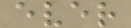ever
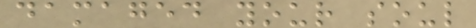damaged your soul
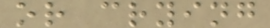or crying
